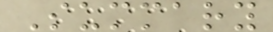Summary
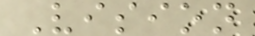Vision
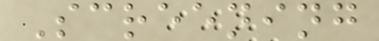Screening
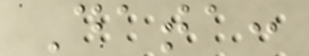Data:
